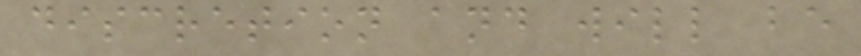discretion and will be
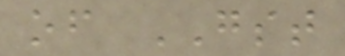of GST
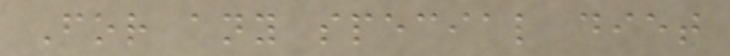For any special diet
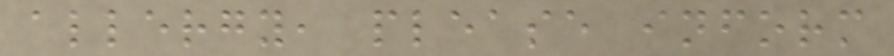allergy, please inform
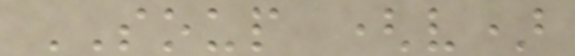SOUP (v)
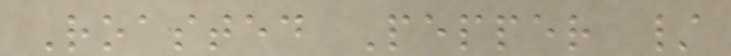Roasted Pepper /
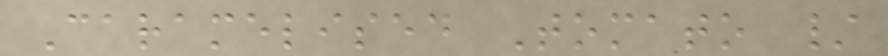Caramelised Tomato /
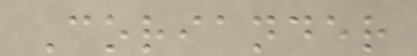Coriander
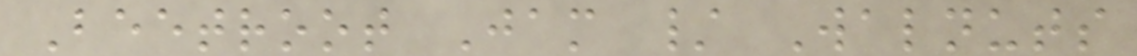Beetroot Jam / Walnuts
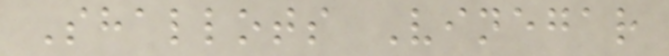Shallots Vinegar
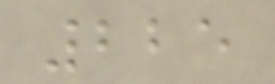225
